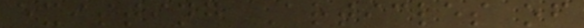existing Articles of
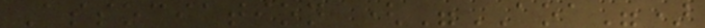Association ("AOA")
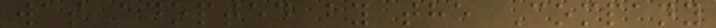was adopted by the Company
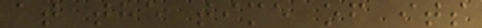at the time of its
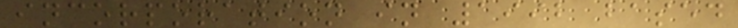incorporation in 1992 based
